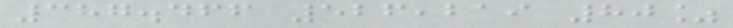387.466 526,219 80%
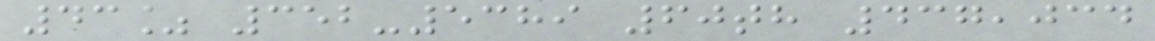43% 352-5389 60th 437,034
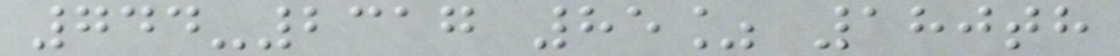744-2317 85% 180th
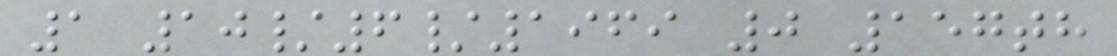1 10/6/1969 0 157th
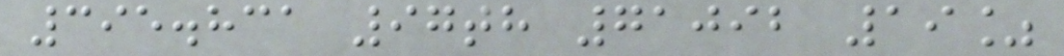395.831 97th 71092 19%
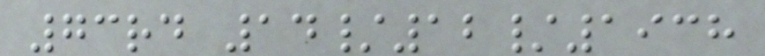73rd 14/12/1938
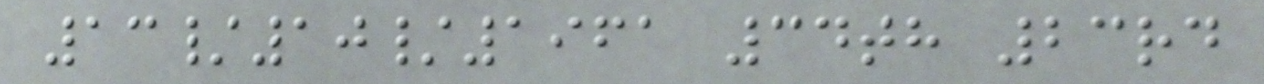13/10/1961 34th 23rd
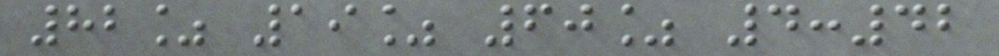82% 19% 60% 4:42
